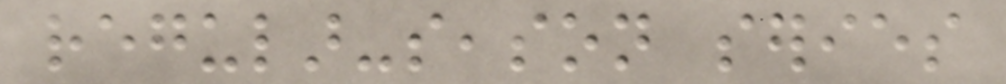regular-season series
